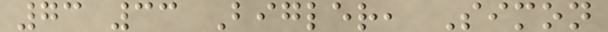73 33 Bigler, Simon
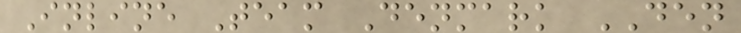Inline Team Denmark DEN
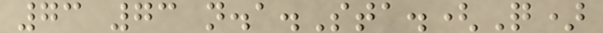73 73 n.a.Sta.(Q)
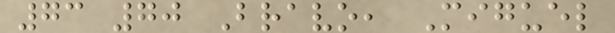73 70 Bravo, Miguel
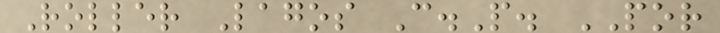Roller Lagos C.P. POR
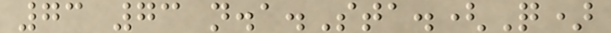73 73 n.a.Sta.(Q)
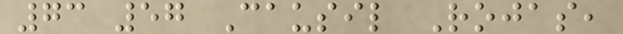73 57 Causil Rojas,
